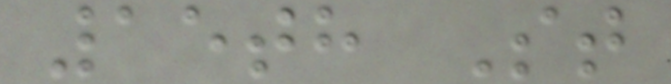15th St
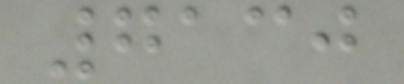7130
